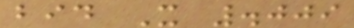bid X .009
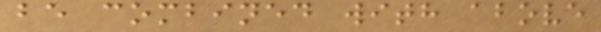be combined with above
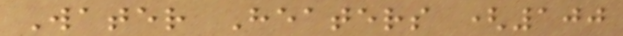Water Heaters (100
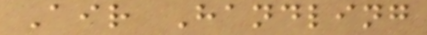Air Handling
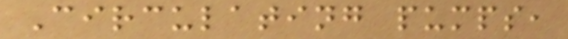Circulating pumps,
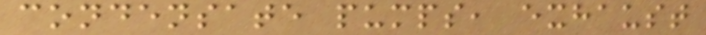condensate pumps, exhaust
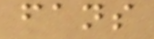fans
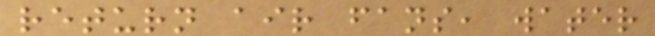return air fans, water
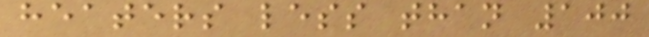heaters less than 100
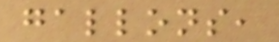gallons,
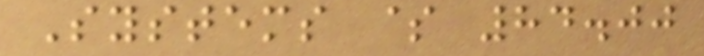Systems $ 84.00
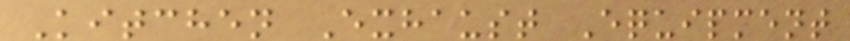Kitchen Exhaust Equipment
